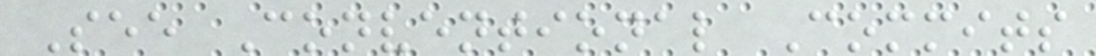See Conventional Commits
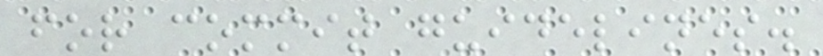for commit guidelines.
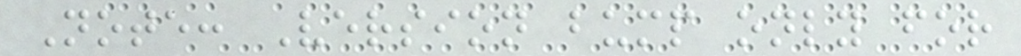Note: Version bump only for
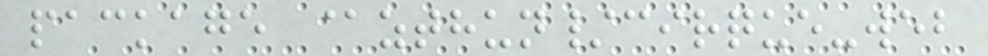package @zthun/cirque-web
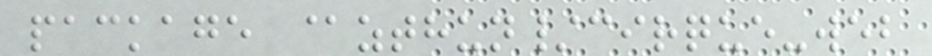package @zthun/cirque-web
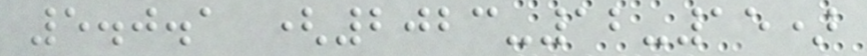5.0.1 (2023-12-15)
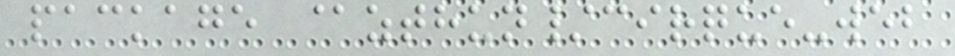package @zthun/cirque-web
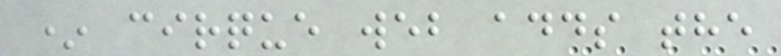* cirque web adds the
